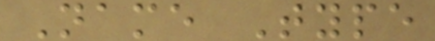Name Type
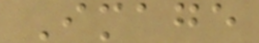Image
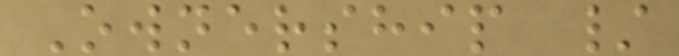Ownership /
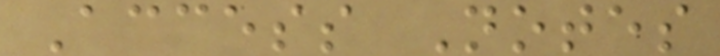Access Notes
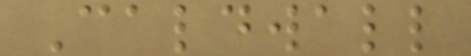Caldwall
